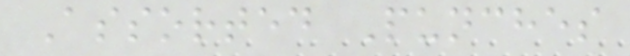Assorted Punches
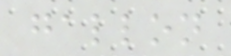gallon
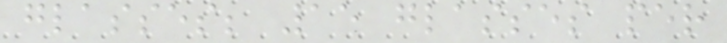glasses; 15 glasses per
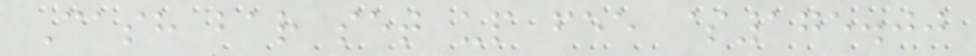Cash bar set up fee $175.00
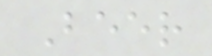Beer
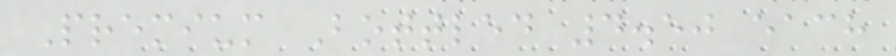Premium Bottled 4.50 each
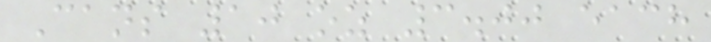Cans 10 oz 3.00 each
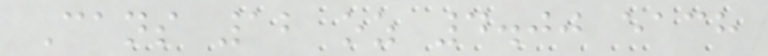Cans 12 oz 4.00 each
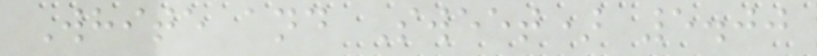White and Sweet) 5.00
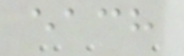each
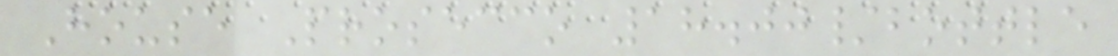House Prosecco 18.00/bottle
